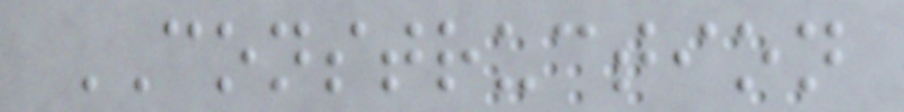CONSTRUCTION
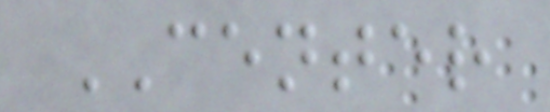CENTER
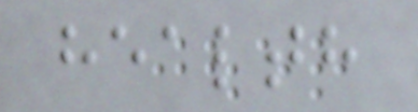health
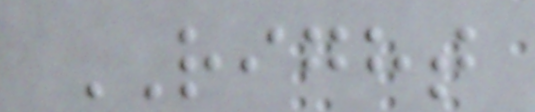RIGHT
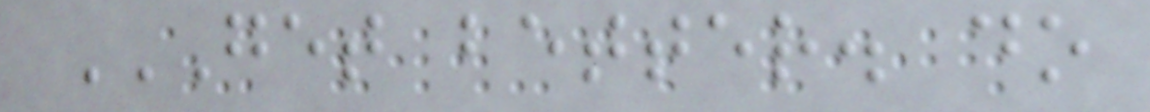GET BETTER. DO
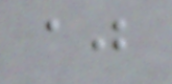aj
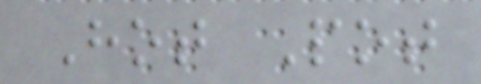Hot Pot
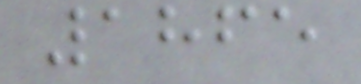1865
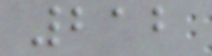212
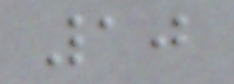10
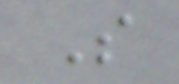S
